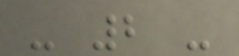- 2 -
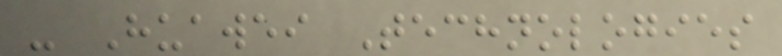- Huawei Technologies
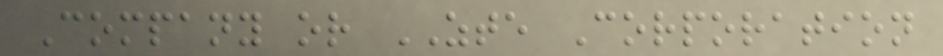Company or ZTE Corporation
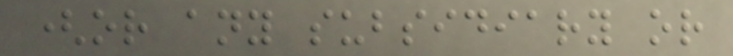(or any subsidiary or
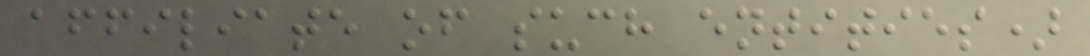affiliate of such entities)
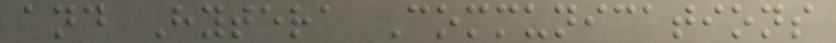and Hytera Communications
